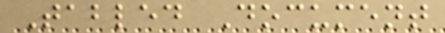Tabled Document
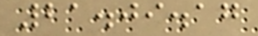21.09.17
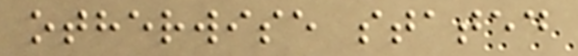otherwise stated
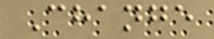Change
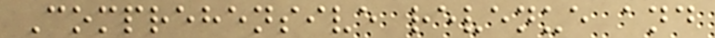Comprehensive revenue and
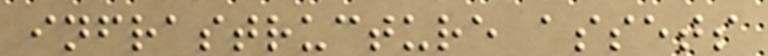infrastructure assets
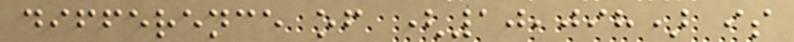difference of (10,098) is
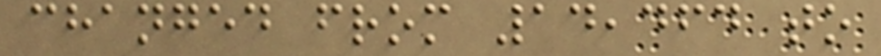changed from 14,464 to
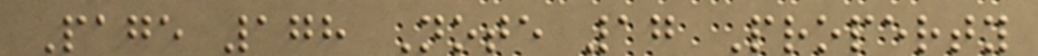Page 178 Note 17 Property
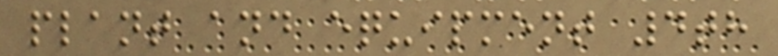plant and equipment 4th
